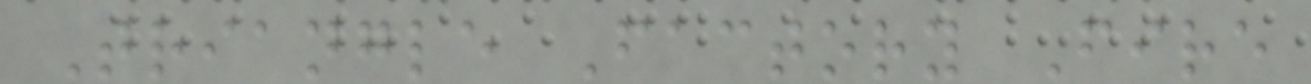Triangle Factory Fire
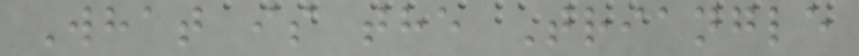What is the Triangle
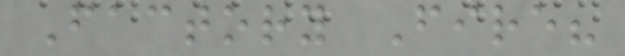Factory Fire?
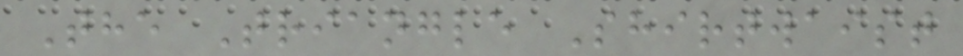The Triangle Shirtwaist
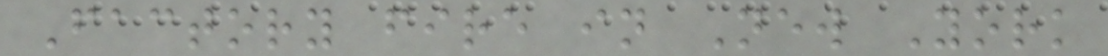Factory fire in New York
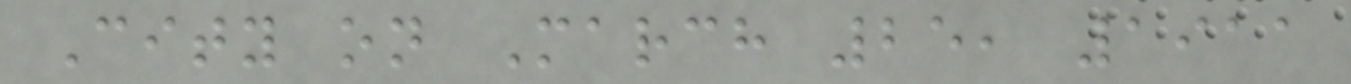City on March 25, 1911
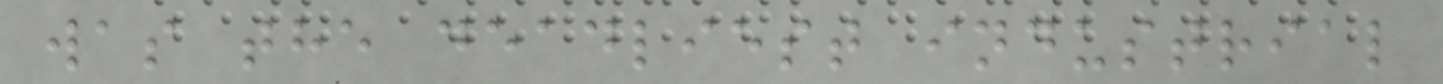was the deadliest industrial
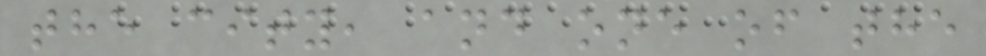the city, and one of the
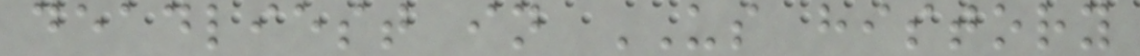deadliest in US history
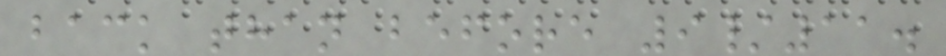back than before 9/11.
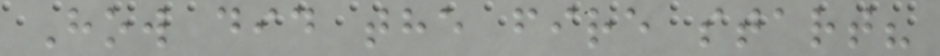How did the fire start?
